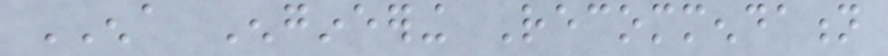ENA Engineering Recommendation
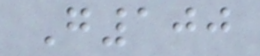G100
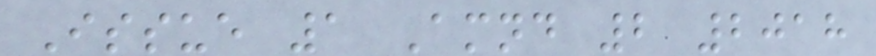Issue 1 Amnd 2 2018
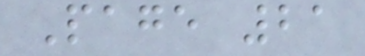Page 21
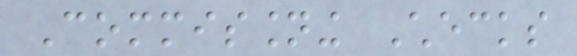Commissioning Checks
